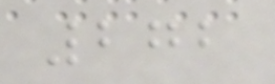272
